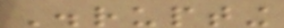Disrupting
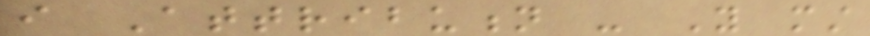i Attribution - You must
